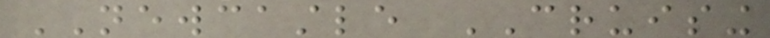NEWCASTLE CRUISING
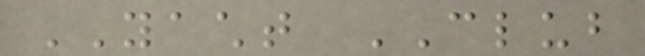YACHT CLUB
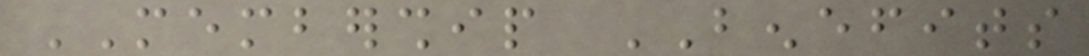MEMBERSHIP BENEFITS
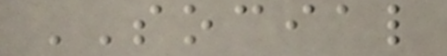SOCIAL
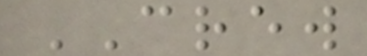CREW
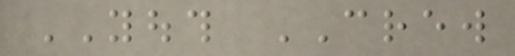YOUTH CREW
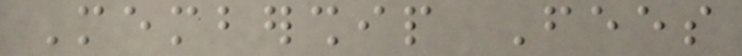Membership Fees
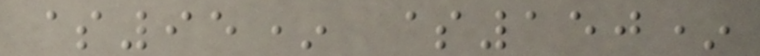$95* $150*
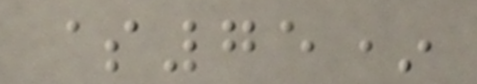$75*
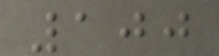100
